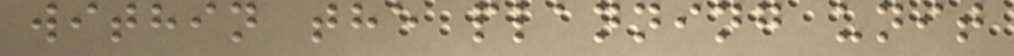within the planning unit
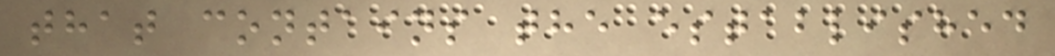that contains the established
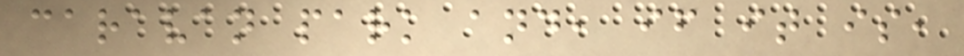caravan park and, if it is,
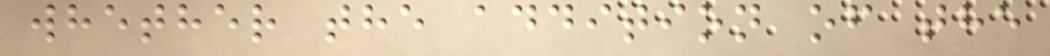whether the addition of the
